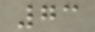73
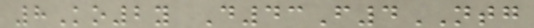8Ko2y D43F4NTG
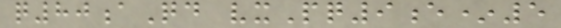q80aQd vxPq9e*5
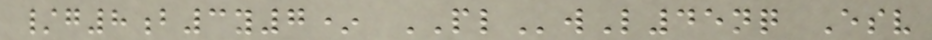/g8b3y7* PLwL45nq Esv
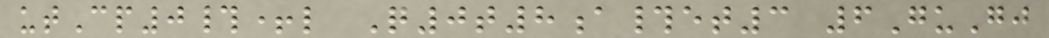utCp0#+l Q0t8a#et3 6GuGj
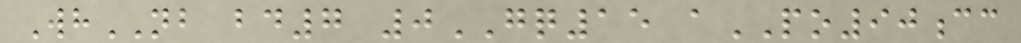WhNB bd7 0GQ15 aPO90cc
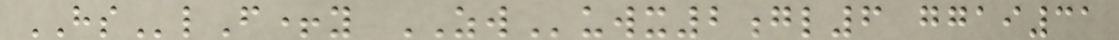HSlF+y ZWuwx2gl6 ggai31
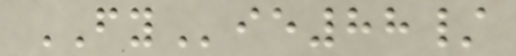FYie88/
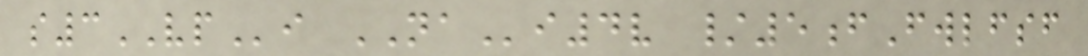s3VPi NAi4v /5fFwlfsf
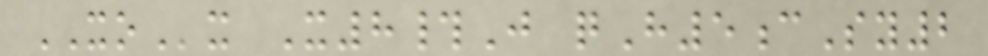XOx X8#J qH5cSy2
